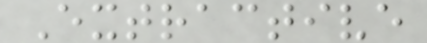Extractive
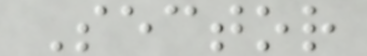Sector
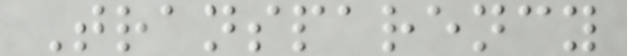Transparency
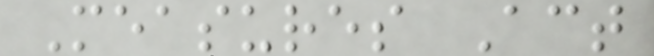Measures Act
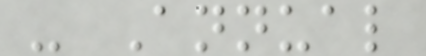- Annual
